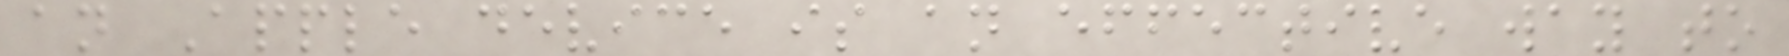an Apple device is an effective way to
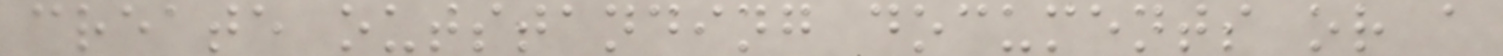create outstanding documents or a
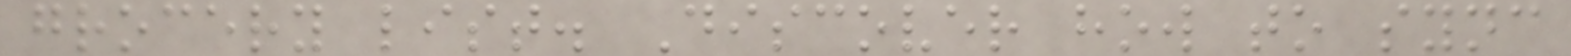grocery list. Discover how to sync
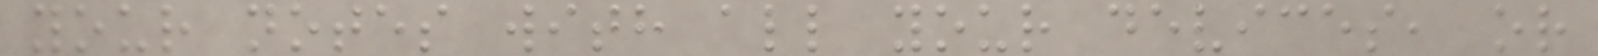your notes with all your devices, or
